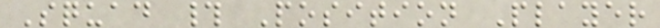Squad # Position Player
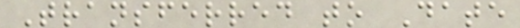Transferred to Date
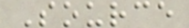Source
